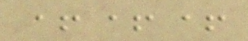+++
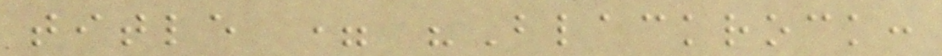title = "Blackrock:
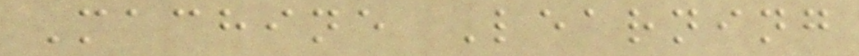Machine Learning
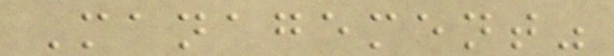Management"
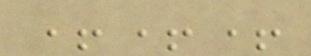+++
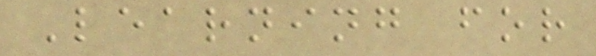Learning for
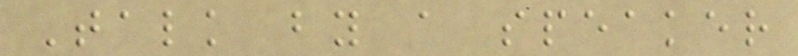Talk by a speaker
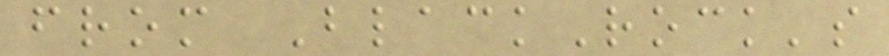from BlackRock's
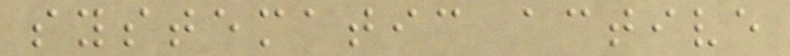systematic active
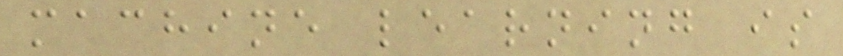machine learning is
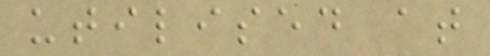utilised at
